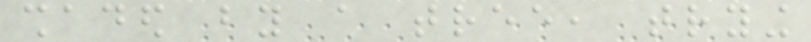shaded by a tree, trying
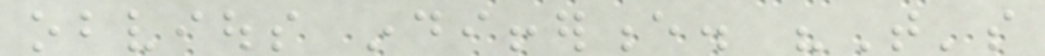obvious indifference. "That's
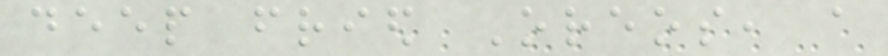deep fried Oreos, a
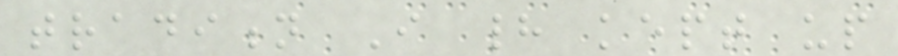tradition I had kept up
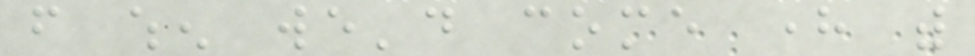from when we'd come here with
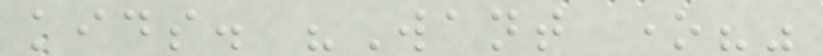kids. "Want one?"
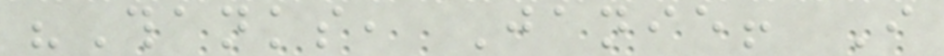"Thanks, Janie! I
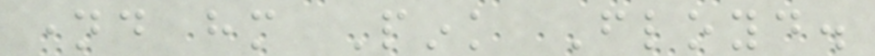named him Pink Floyd.
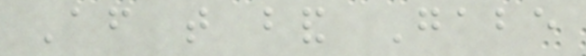After that band Gabe
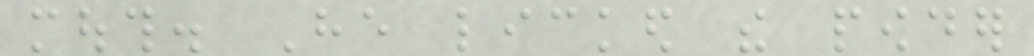mouth. He licked the powder
